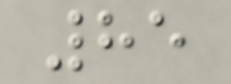85
